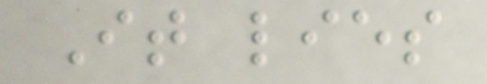It lies
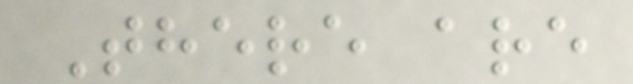There are
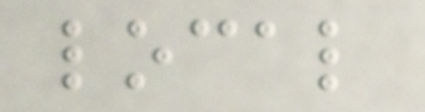local
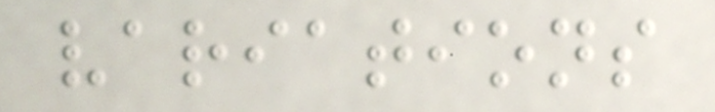variations
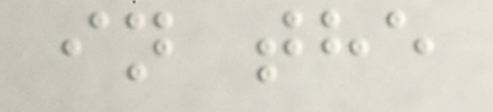in the
